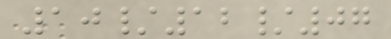10/12/07
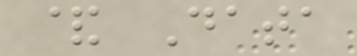& Data
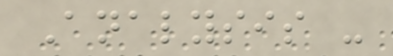Analysis -
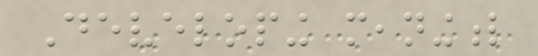Developing meaningful
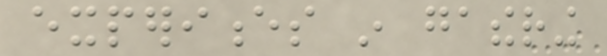experiences in gathering
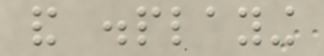and displaying
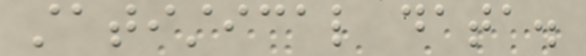statistical data.
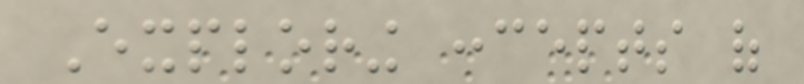Exploring concepts of
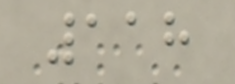118
